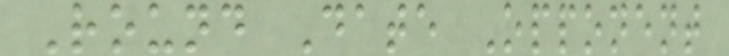Round Date Opponent
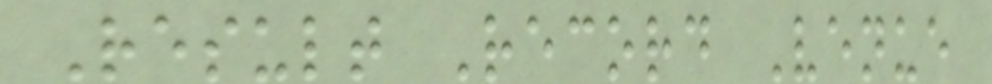Result Record Venue
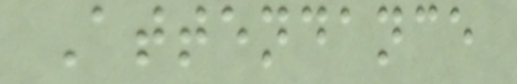Attendance
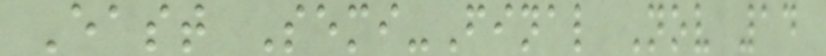East Semi-Final Nov 14
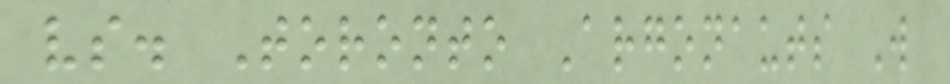vs. Toronto Argonauts W
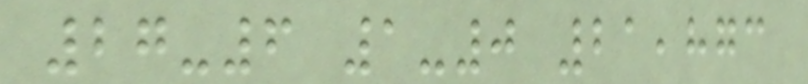27-6 1-0 21,873
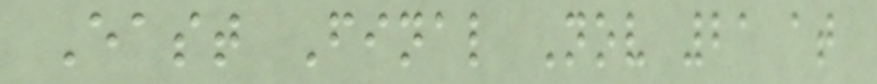East Final Nov 21 at
